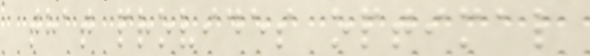that provides optimal
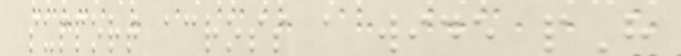support across a wide pH
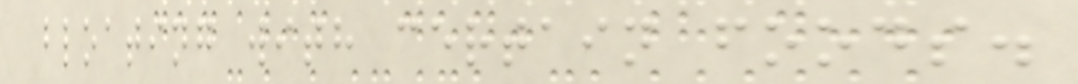bloating with certain foods.
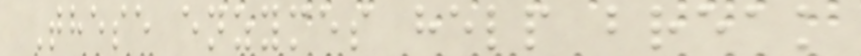These enzymes help break
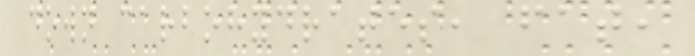down carbohydrates, fat,
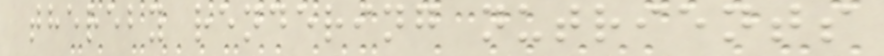thereby rendering nutrients
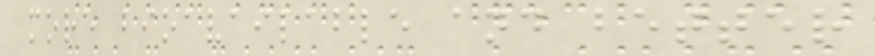more bioavailable and better
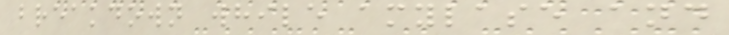breakdown while amylase and
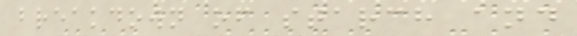breakdown of starch and
